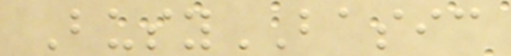BusyBASIC
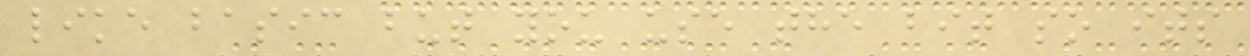like basic but you use the bit so its
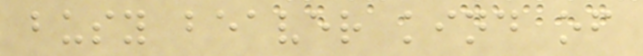busy beaver kind of
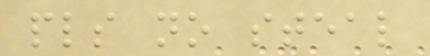pls no steal
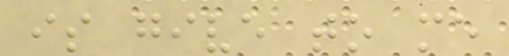is give to me
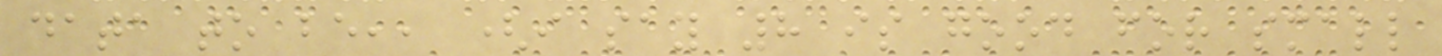data to be,, (i say 8 is good for small
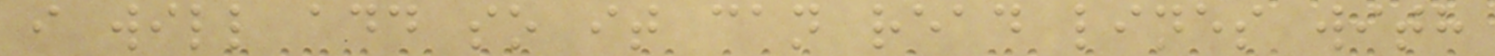i will add so it can read lines with
